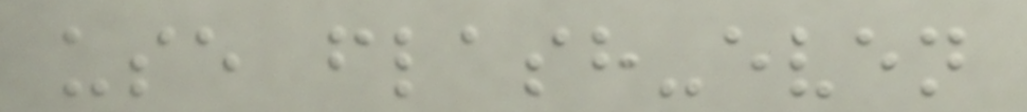use flash-even
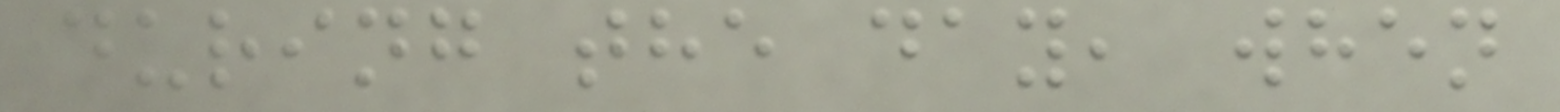during the day, when
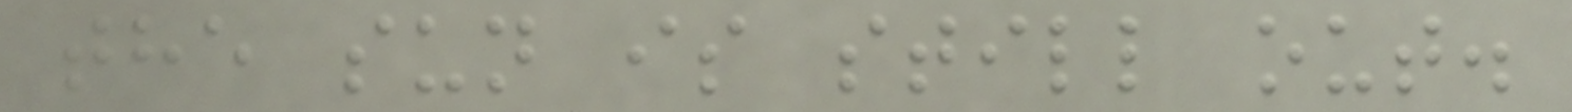the sun is still out.
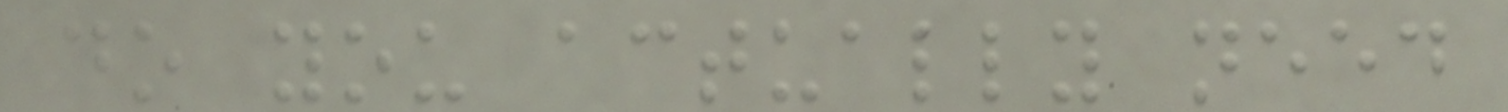do you actually need
